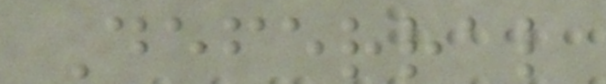Deferral
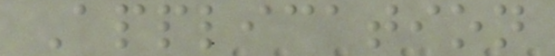Application
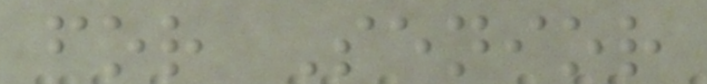for Senior
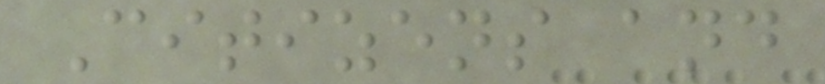Citizens and
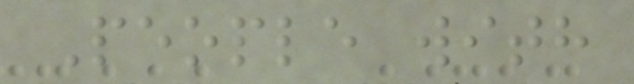People with
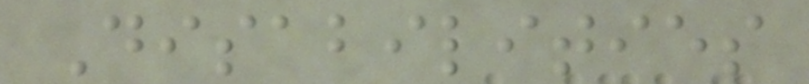Disabilities
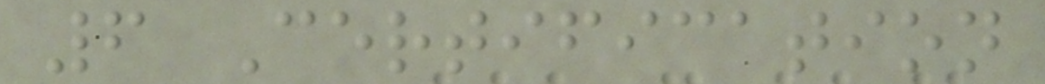6 Certification
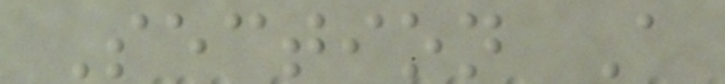Section A
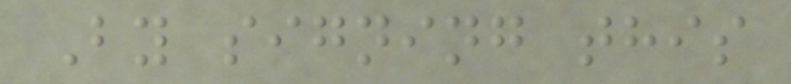By signing this
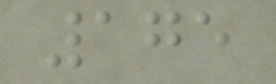175
